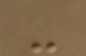-
